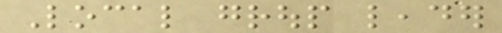Local group leader
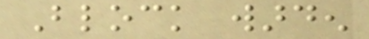Block warden
